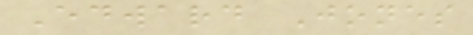Edward Jones
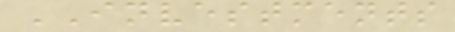INVESTMENTS
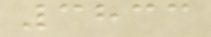3833
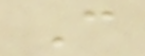C
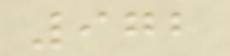972
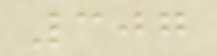307
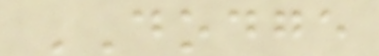DODGE
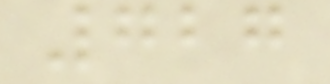727
